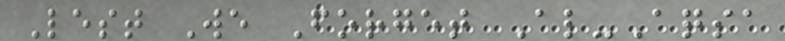Lest We Forget Al-Aqsa
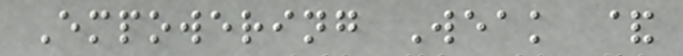Empowering Weak &
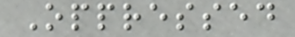Oppressed
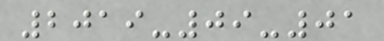2019-09-01
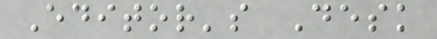Editor's Desk
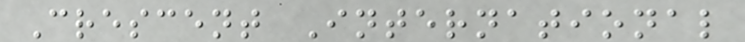Crescent International
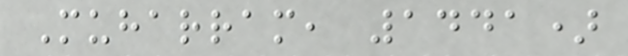Muharram, 1441)
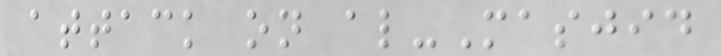attack on al-Masjid
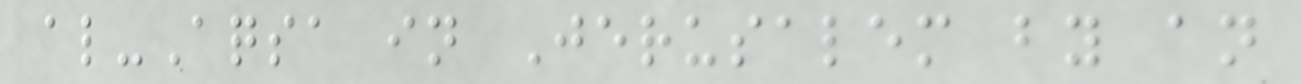al-Aqsa in Jerusalem by an
